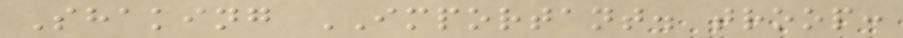Shaking IMPORTANT. troop:
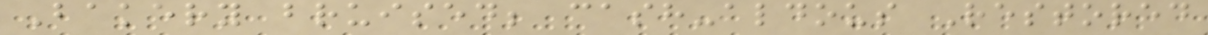Bakery bruised; cash-aldous Restored
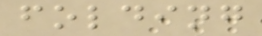folding
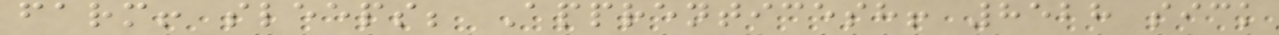farm! sleeps; Apprenticesh! 8528 sick
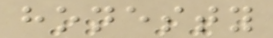honesty
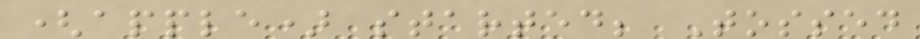(apple) started; Tossed
